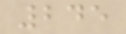245
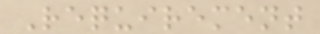Requirement
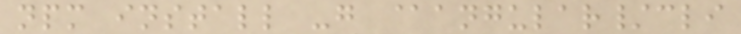npm install -g @angular/cli
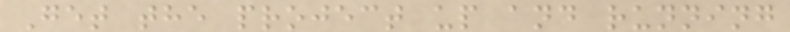Get the project up and running
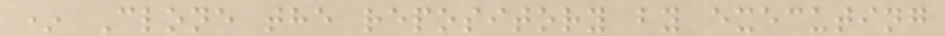* Clone the repository by executing
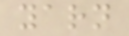yarn
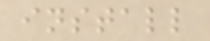install
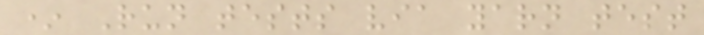* Run tests via yarn test
